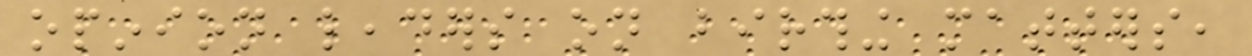opinion leaders on birthing matters,
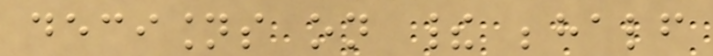decisions on their behalf
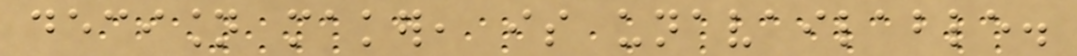decision maker, is unavailable.
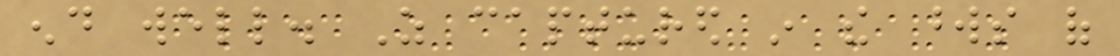end well. As captured in the words of
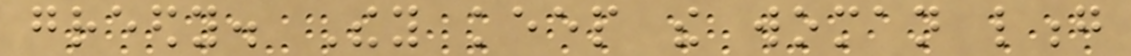greedy. They keep the woman long
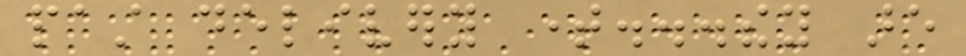past delivery time...they are
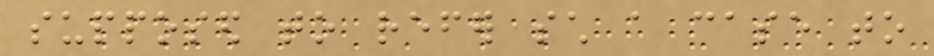supposed to refer such a case to
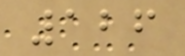126
